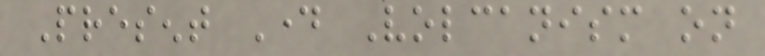Present Day Volcanism on
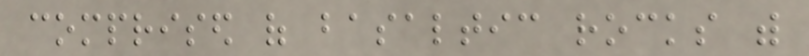comprised of basaltic rocks with
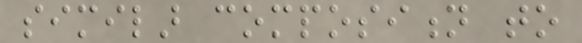similar composition to
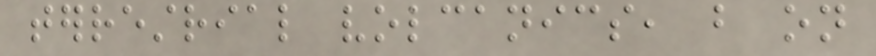terrestrial volcanics, but on
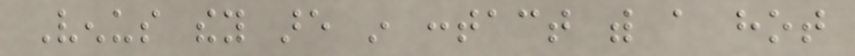Venus they are in contact with a hot
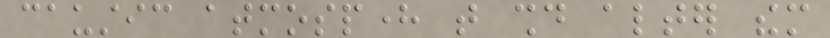caustic atmosphere that should alter them
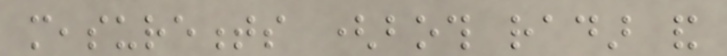measurements (both radar and
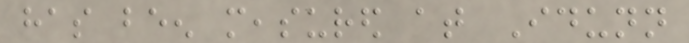has been measured at Idunn
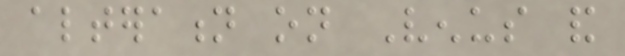alteration on Venus and
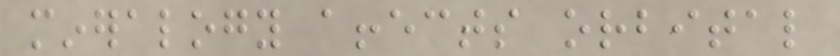mineralogy affects orbital
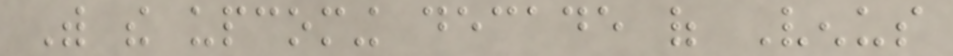With the upcoming decade of Venus
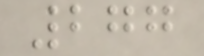277
